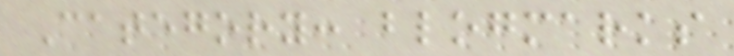Category: blogmarks
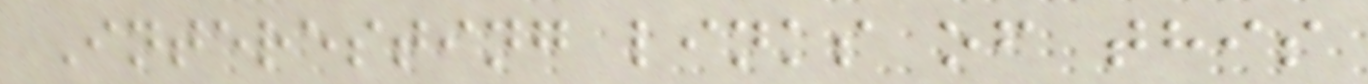Interesting links of this
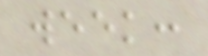week:
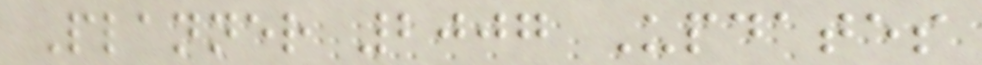Planner 2007 Updates
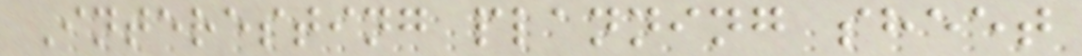Interesting planning sheet
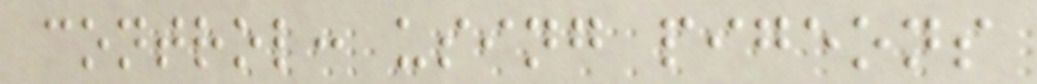control: using pigeons
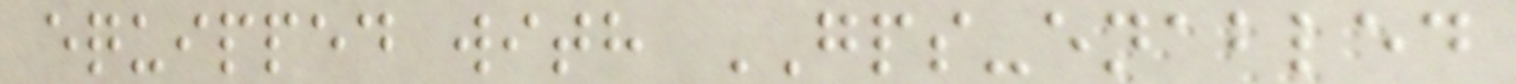equipped with GPS-enabled
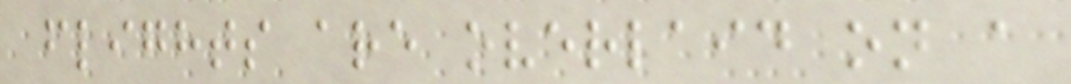flights are overlaid on a
